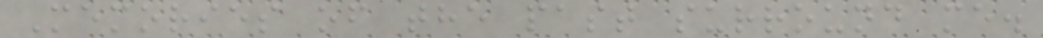Memories of the past surround me.
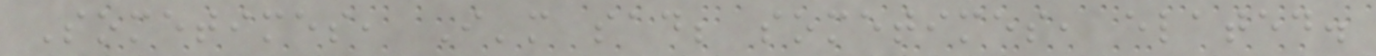Sometimes, I'm sad; sometimes, elated.
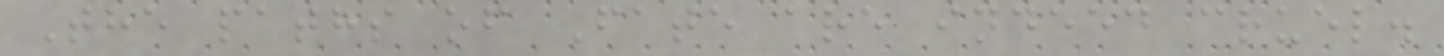The paths of Fate are indeed cruel.
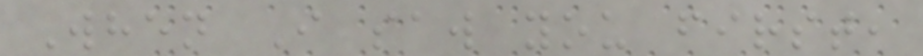When I saw you first,
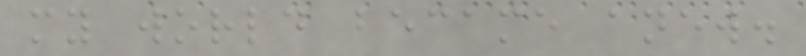my world became anew.
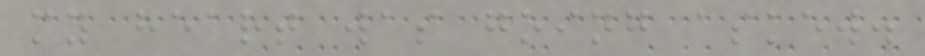my heart was going askew.
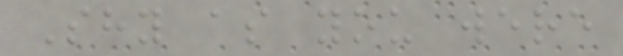Shy as you were
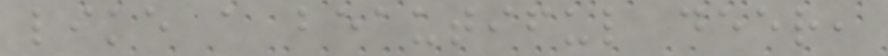like a beautiful deer,
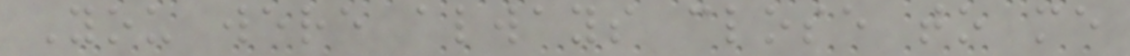You were always close to me
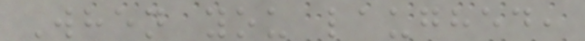When you laughed,
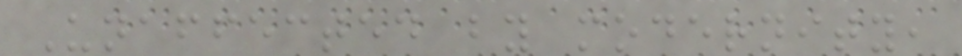Unaffected by modernity,
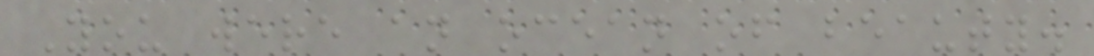You were an ocean of beauty.
